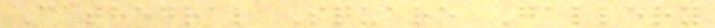Cathedral Square Gallery
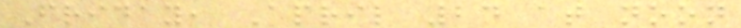Friday, April 24 at noon
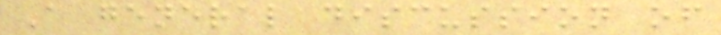A general discussion of
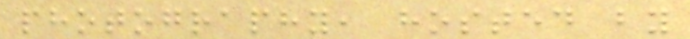photography, hosted by
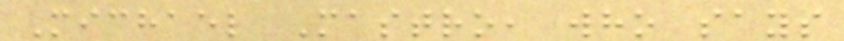Michael Mastro, who says
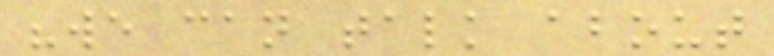"we can talk about
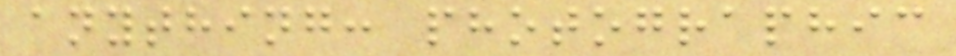anything: photographic
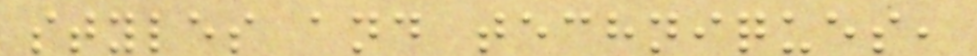styles and techniques,
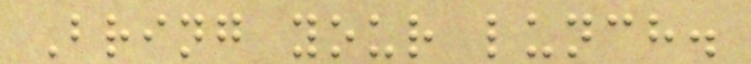Bring your lunch.
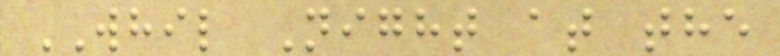WHIL Night at the
